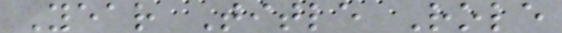Year Title Role
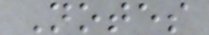Notes
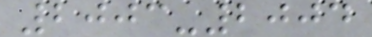2003-2004
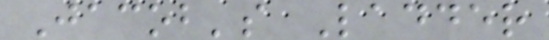Jacob's Ladder
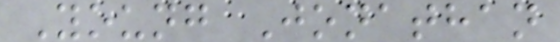Young Jonathan
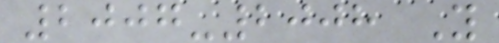2007-2008 Y
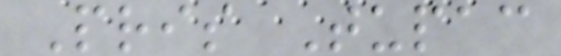Pris Tupac
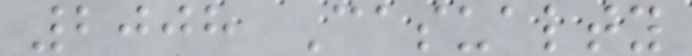2008 Casualty
